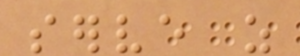serve as
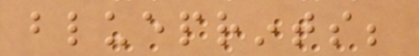blueprints;
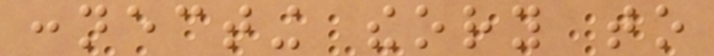connecting theory to
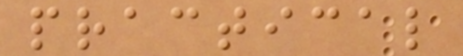practical
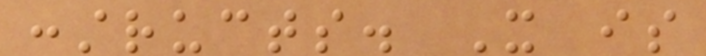constructs. It is
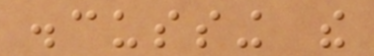discussing the
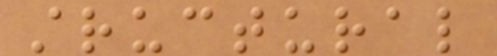structural
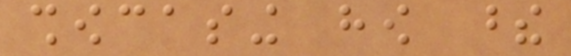showcasing how these
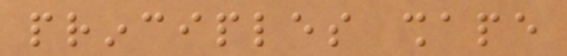principles shape
